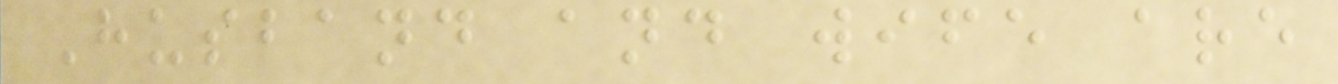Husband and wife are
